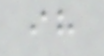ih
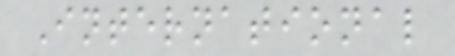International
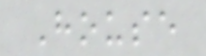House
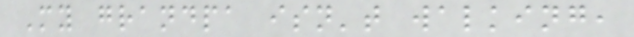My grandpa isn't walking,
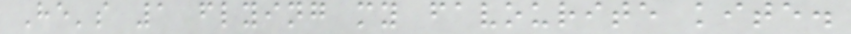He's 1 flying my favourite kite.
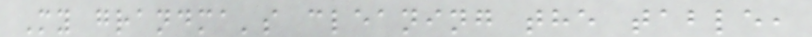My grandma's cleaning the table,
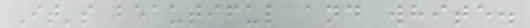It's beautiful and white.
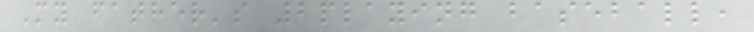My father's 2playing baseball,
